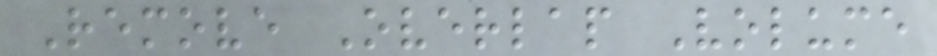Remove Overlap Volume
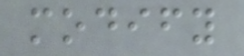modify
